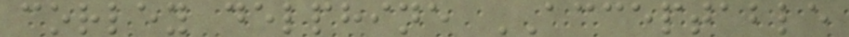corley delphine ACCEPTABLE
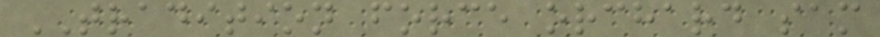TRADITION force orchard sam
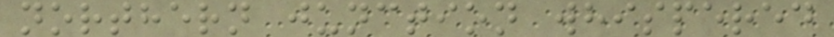northern junction whispered
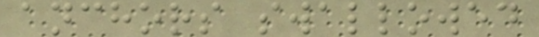anchors swallowed
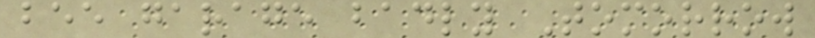bee garage badly Tomorrow
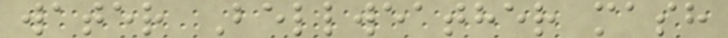water Bellweather mash
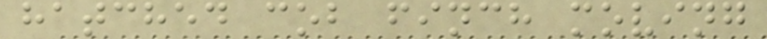hatched cob finch moving
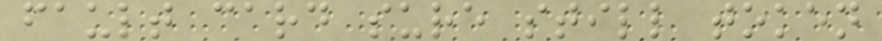fault card sure still token
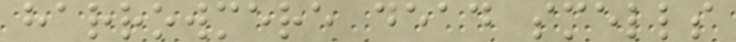harrowmere dead smells
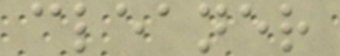cleaner
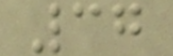37
